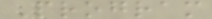Program
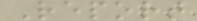Report
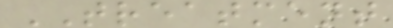TREATMENT
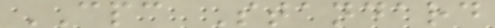CPC Standard
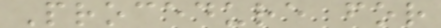Procedure for
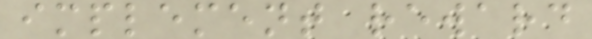implement reward
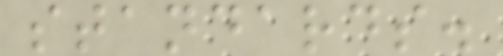standards.
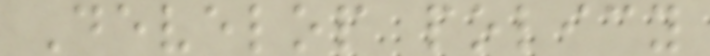Develop policy
